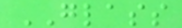GLASS
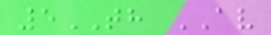5TH AV
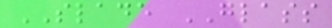SLADE GLASS
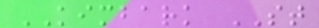KIMBARK ST
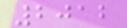2012
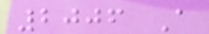2006 A
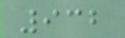932
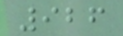926
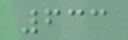633
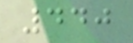440
